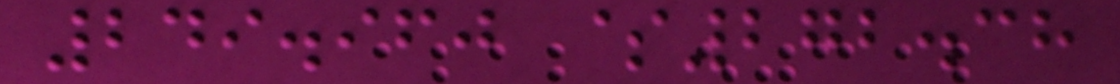249.960 $272.38
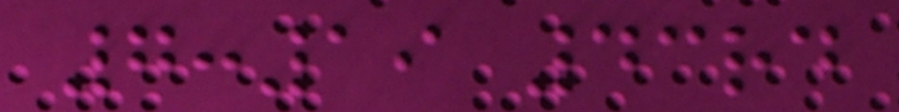7:19 43rd
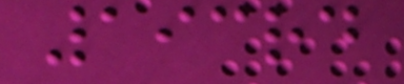193rd
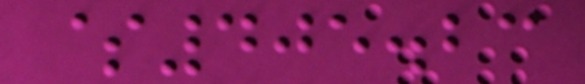$405.23
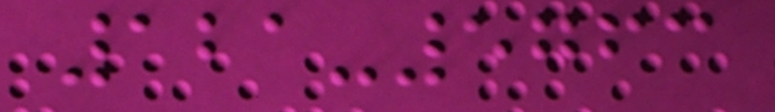121-5763
